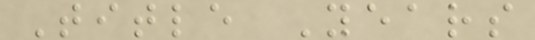Title Years
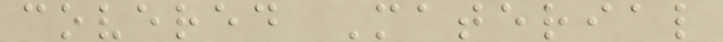covered Material
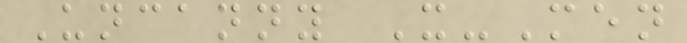Uncanny X-Men
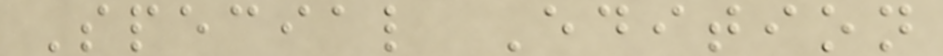Special Edition
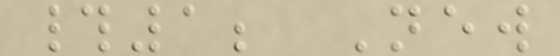#1; New
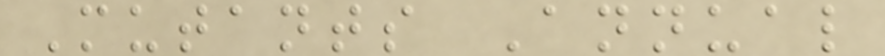Mutants Annual
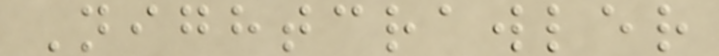Nightcrawler
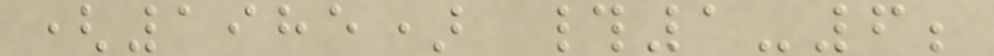(1985) #1-6;
